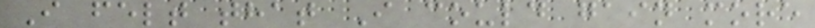I felt that I could gain more
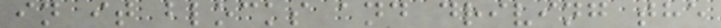in it blocks and driving the
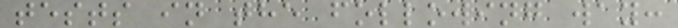tests in the following way:
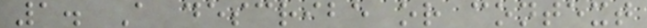1. A describe or context
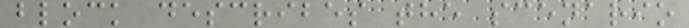block describes the scenario
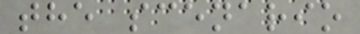the scenario
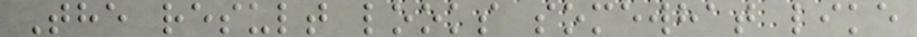The result looks somewhat like
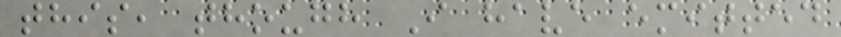this, though I have emitted
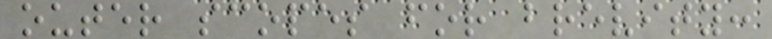outer scopes for brevity:
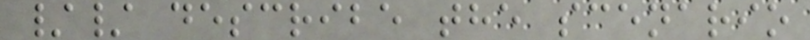// describe the scenario
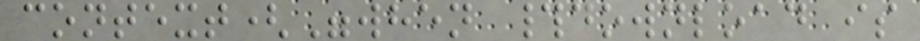context("when #download is
